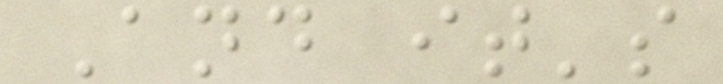And it's
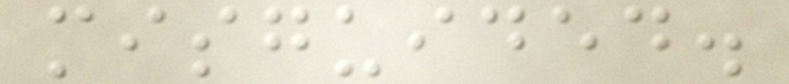misguided.
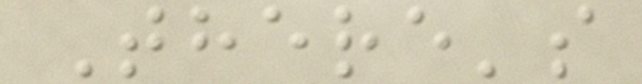There's
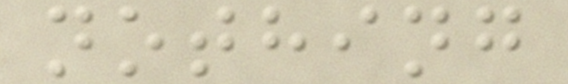nothing
